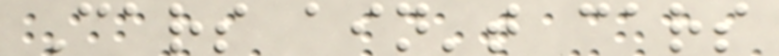Cars ain't cars
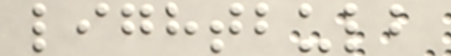lightbulb
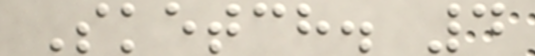Sketch. 4
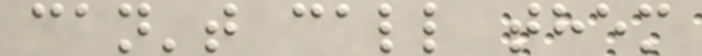can't call them
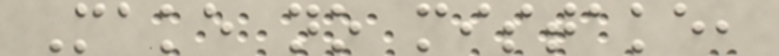Make no mistake,
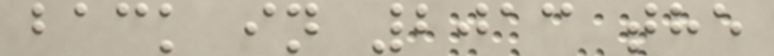back in 2013 the
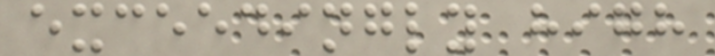exceedingly high
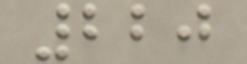220
